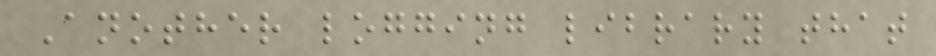Another logging library that
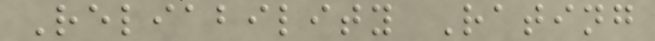Reliability Rating
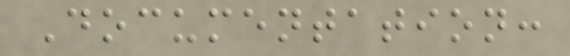Documentation:
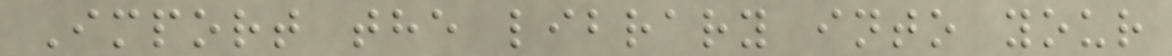Import the library into your
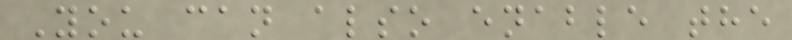You can also enable the
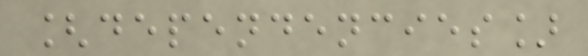[dependencies]
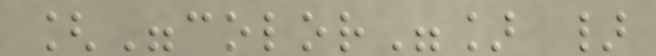["color"] }
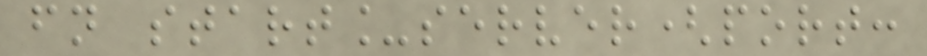fn start_server(port:
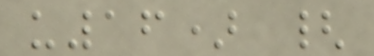u16) {
